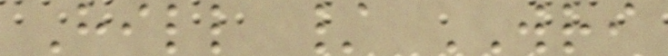Hill / WRI
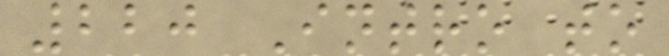220 Intro to
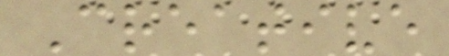Creative
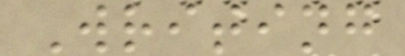Writing
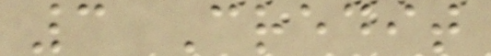3 Credit
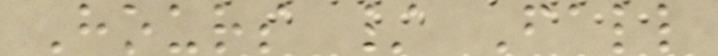Hours / Fall
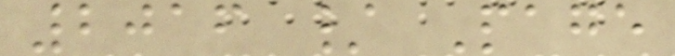2016 / Page
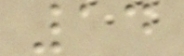14
